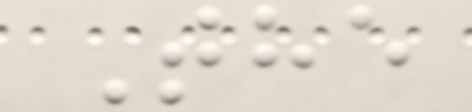The
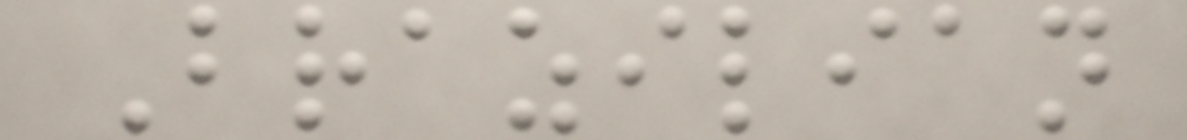Brazilian
